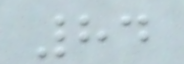84
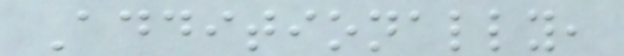Additionally,
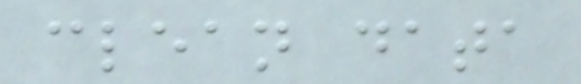clean data
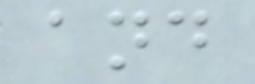and
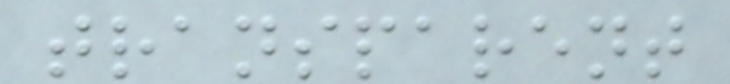transparent
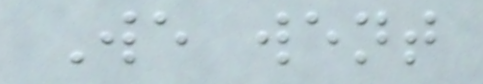We went
